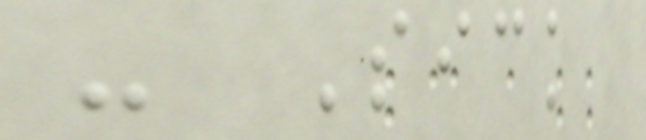- Sick
